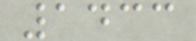1433
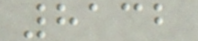8132
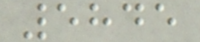5845
